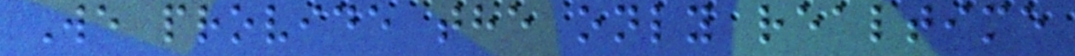We provide the only realtime
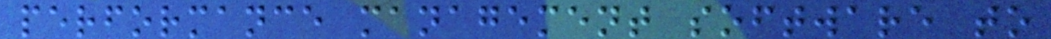performance management software to
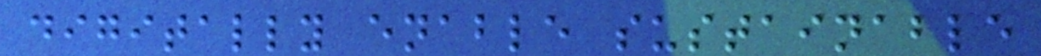digitally enable sustainable
